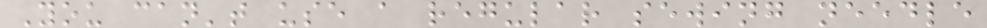You can't use a regular sewing needle
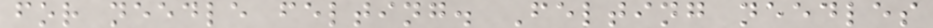for needle felting. Felting needles
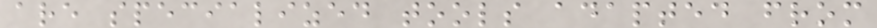are specialized tools adapted from
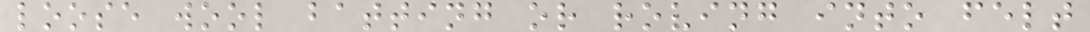loose wool batting or roving into felt
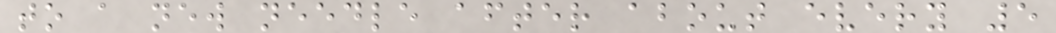to a new needle after about every 5
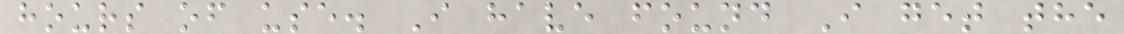hours of use. I have found I get the
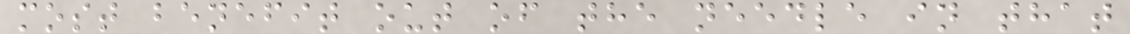most benefit out of the needle in that
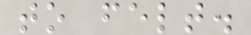to felt.
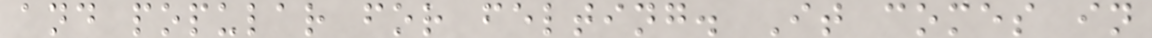and popular for felting. It comes in
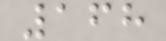168
